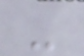-
